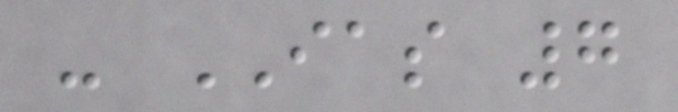- IAS 7
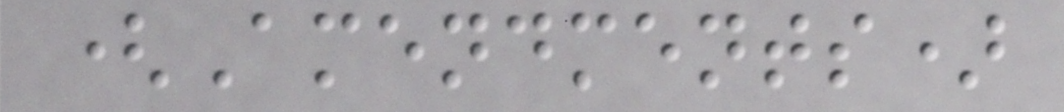(Amendments)
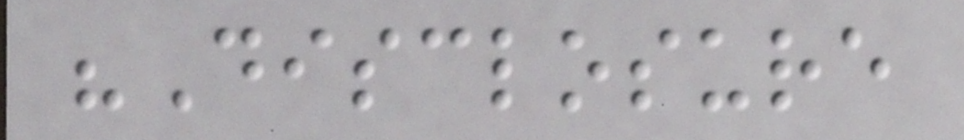"Disclosure
